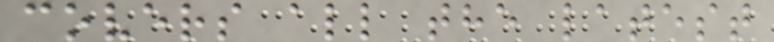covers all the latest
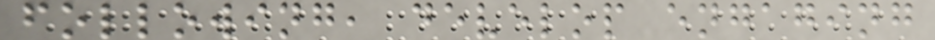following, develop engaging
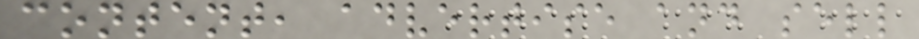content, advertise and sell
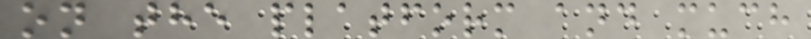on the platform and much
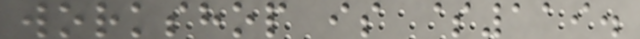workshop is $119.
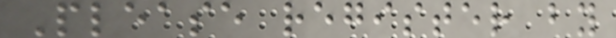Please register by
